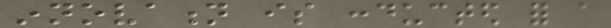innovation is conducted for a
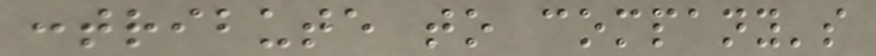contribute to company's
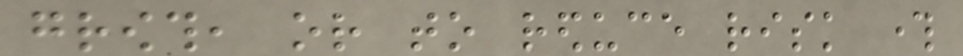growth, or to reduce risk through
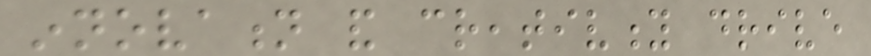innovation and creativity drive
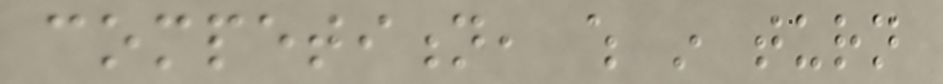competition, which in turn
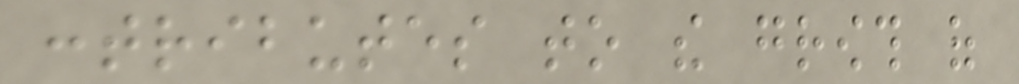contributes to the growth of
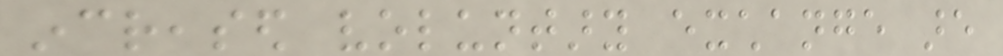increased voluntary exchange are
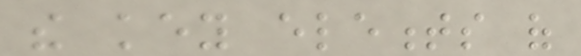the key elements of
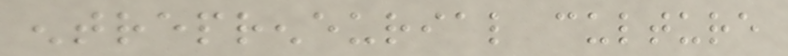entrepreneurial culture
